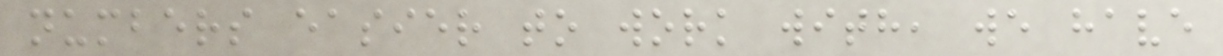numbers easier to work with, we have
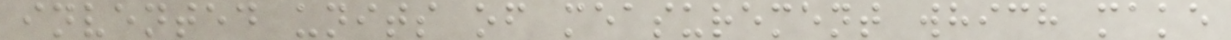invented units of measurement which make
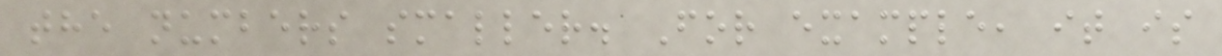the numbers smaller. For example, it is
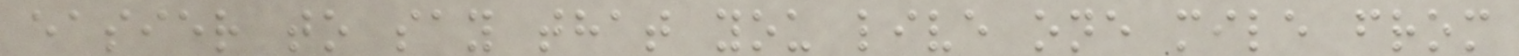easier to say that you live one mile from
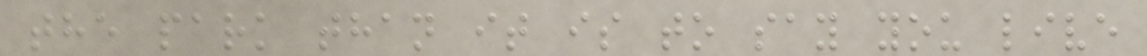the park than it is to say you live
